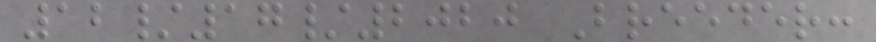12/17/2020 Breeder:
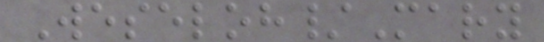Weseloh/Mary
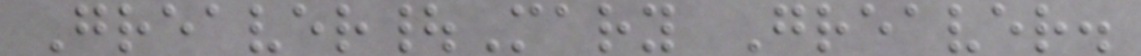Greaver|Mary Greaver.
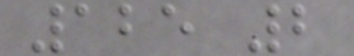125 2
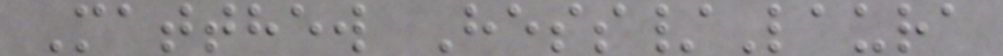Matthew Hess/Laura
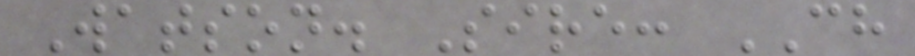Watson. Sire: CH
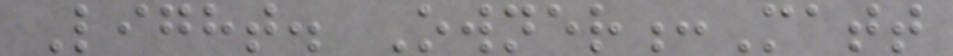Light. Owner:Matt
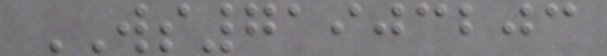WS71903203
